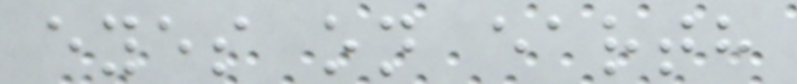eyes on earth
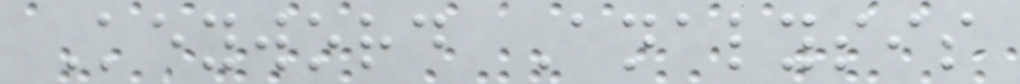Keyword Analysis
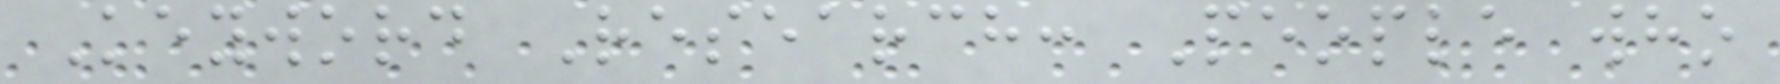Keyword Research: People who
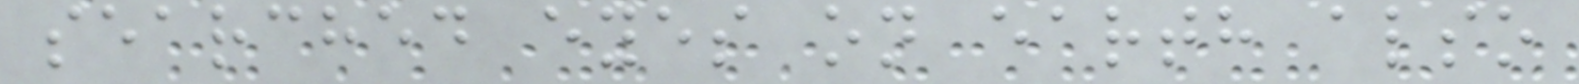searched eyes on earth also
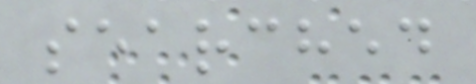searched
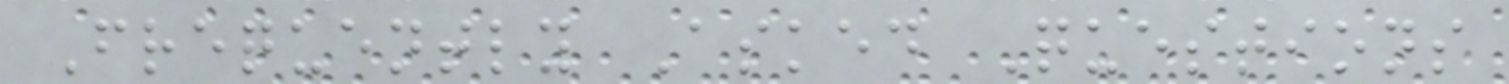Frequently Asked Questions
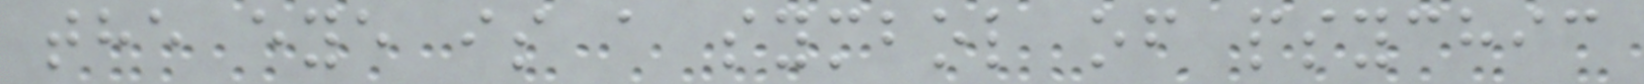the eye is a symbol of psychic
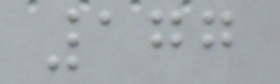177
